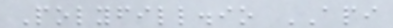Polyfill.io API
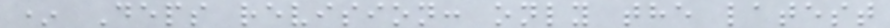* Deps revision: only the latest
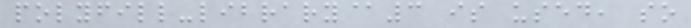polyfill-library@3 is used, so
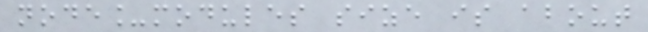node_modules size is about
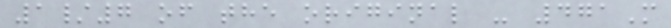1/7 of the original - 471M
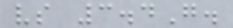vs 3.4G.
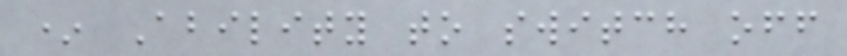* Ability to switch off
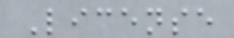License
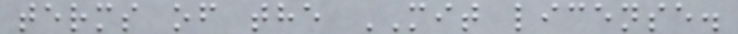terms of the MIT license.
